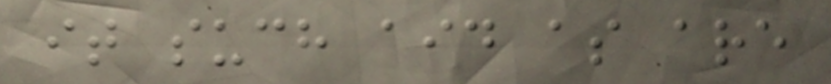it such aid as are
